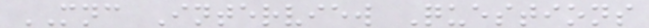MNC Interview Questions
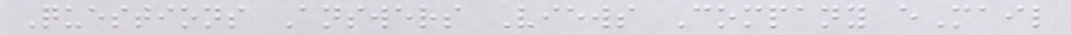Questions Answers Views Company eMail
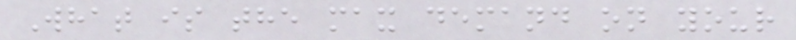What is the max demand on your
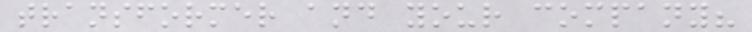transformer and your company?
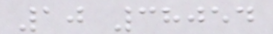10 38054
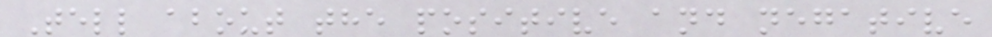Tell about the positive and negative
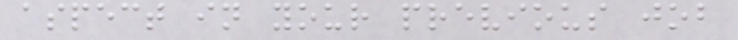aspect in your previous job
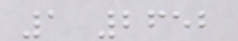1 2652
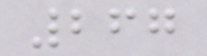267
